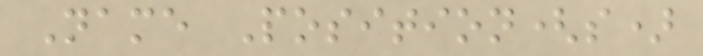Name Position(s)
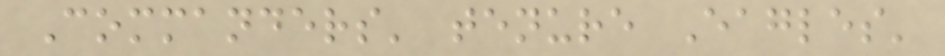Commanders' tenure Eagles'
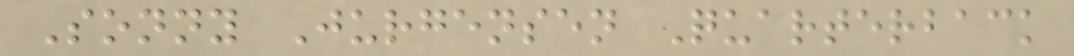Sonny Jurgensen Quarterback
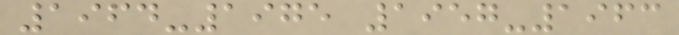1964-1975 1957-1963
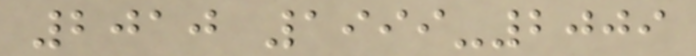2010 1999-2009
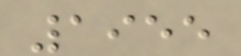1955
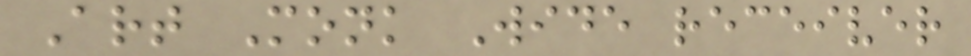Art Monk Wide receiver
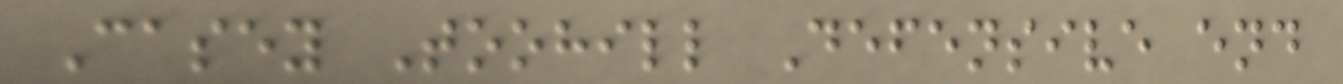Casey Toohill Defensive end
